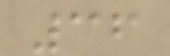36
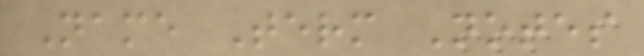Name Term Notes
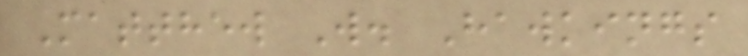Matthew W. Hawkings
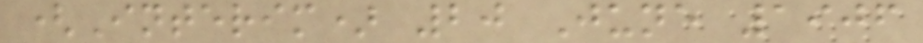(Interim) 20 June 1906
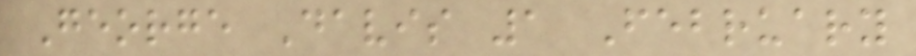George Davis 1 February
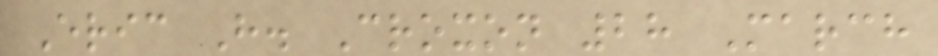Eric H. Croxon 28 March
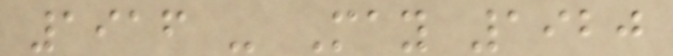1916 - May 1920
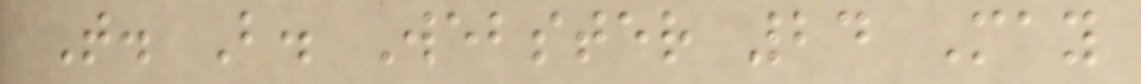T. B. Webster 24 May
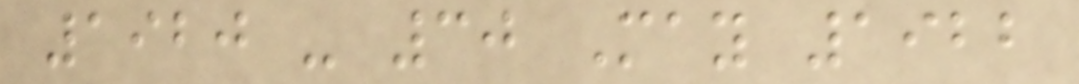1920 - 30 May 1922
